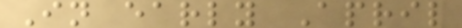In early April
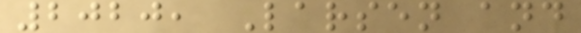2020, Larsen and
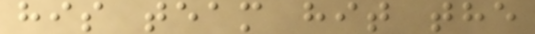his team hit the
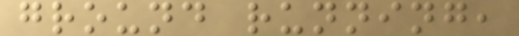ground running,
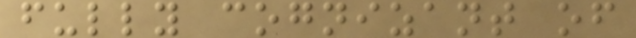fully cognizant of
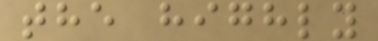the highly
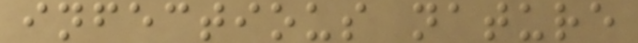infectious nature
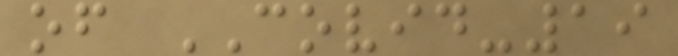of COVID-19
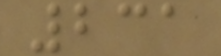231
